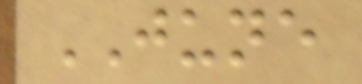JUNE
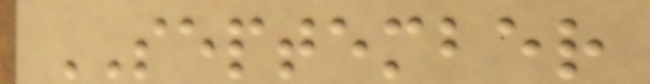SEPTEMBER
